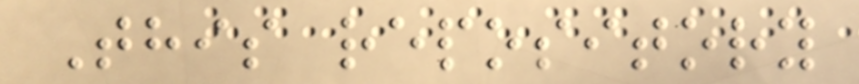This repository
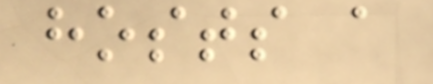hosts a
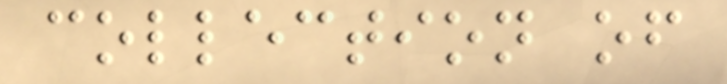collection of
